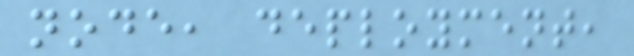node, deployment,
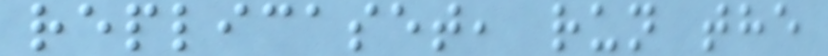replicaset, run the
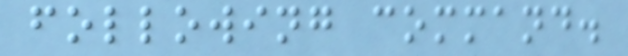following command.
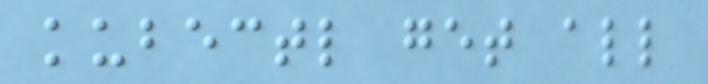kubectl get all
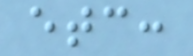etc:
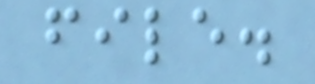file.
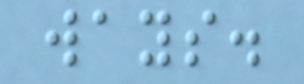ways.
